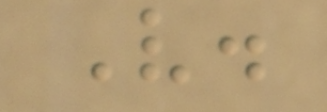V.
